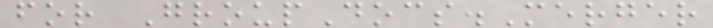for GroupDocs.Merger
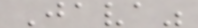Java"
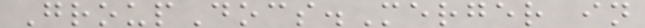GroupDocs.Merger in
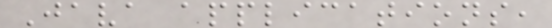Java applications,
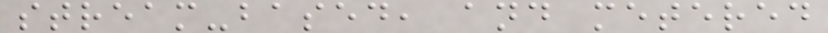stream-based, and metered
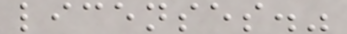licenses."
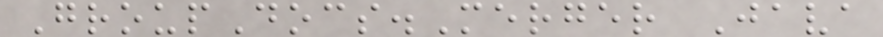GroupDocs.Merger Java
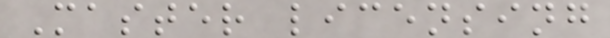Master licensing
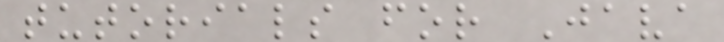tutorials for Java
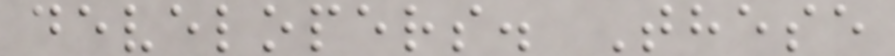developers. These
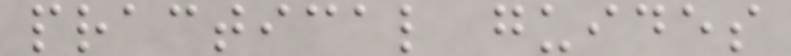practical guides
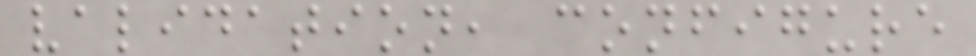validation, configure
